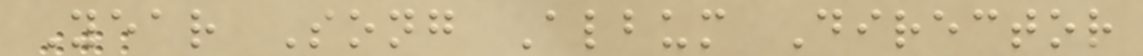Year Song Album Director
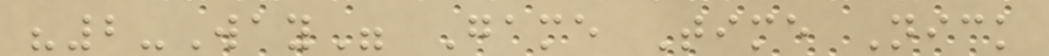"2-Way" Game Time Nick
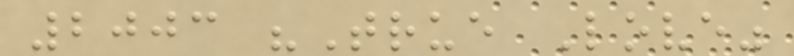2003 "True Love"
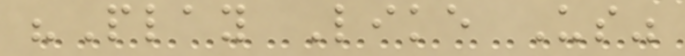"Play Like Us"
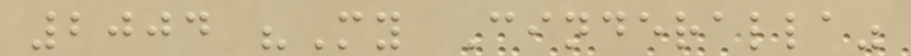2004 "My Cinderalla"
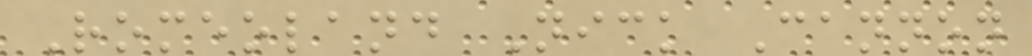Romeoland Nick Cannon
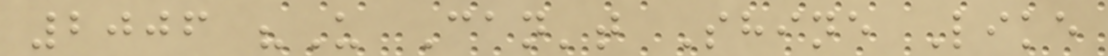2006 "U Can't Shine Like
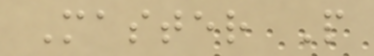Master P
